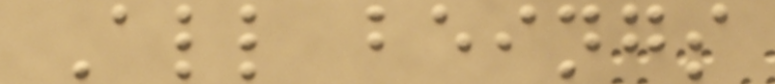All beings
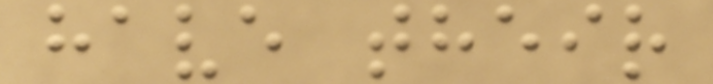have their
